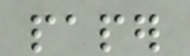paper
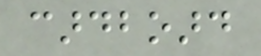cardboard
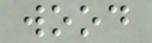wood
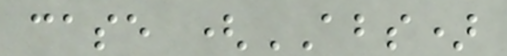case (ABS)
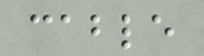cable
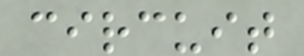circuit
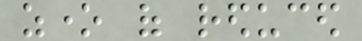zone of reduced
